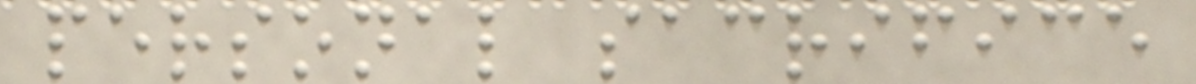personal sacrifice
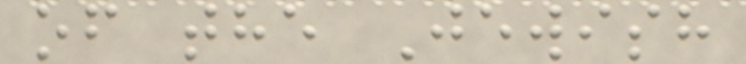of the Jewish
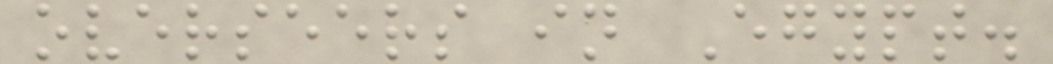overseers in Egypt.
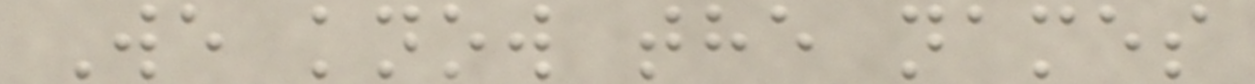We know the names
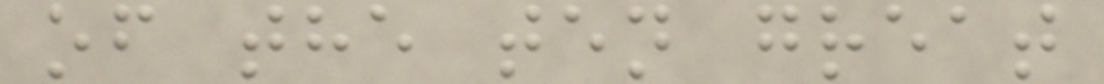of the ten great
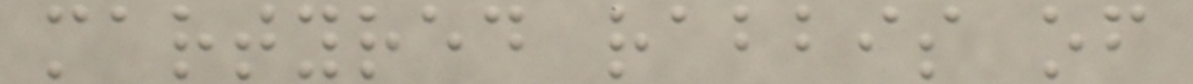martyred rabbis of
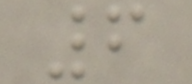6
